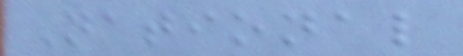National
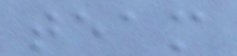team
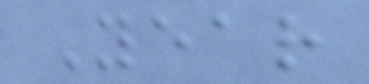Year
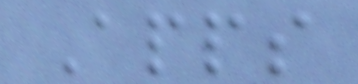Apps
